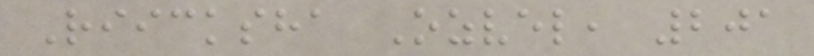Riicksha Ozvel, 201
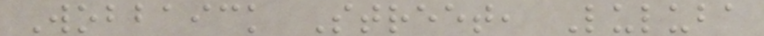Wobbaick Street, Luluba
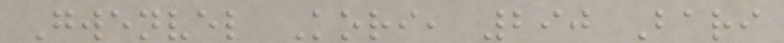Gwenvel Kori, 290 Bari
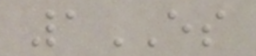1ES
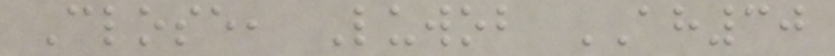Close, Luwob AH30
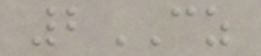2CZ
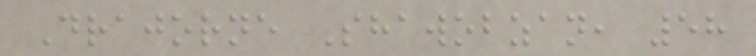Drajorne Shawobzan, 58
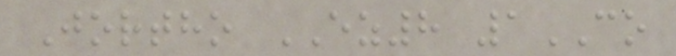Jortho EZ8 1CO
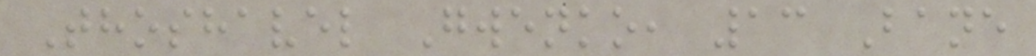Thoshavel Gwenko, 13 Bane
